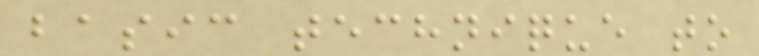basic technique to
